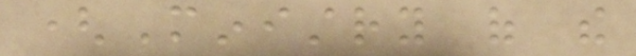(Ministry of the
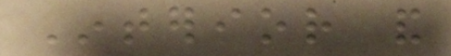Interior and
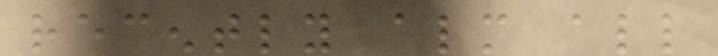recently almost all
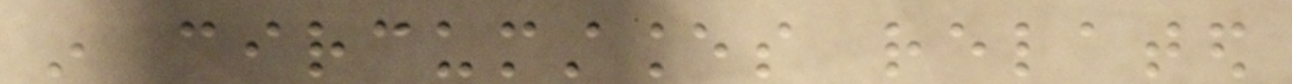in circumstances related
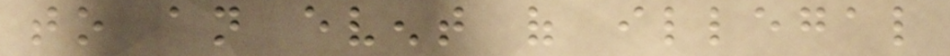to an event of illegal
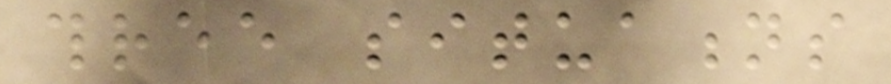three situations
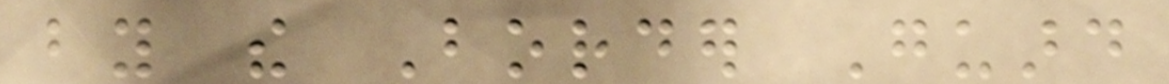by the Border Guard
